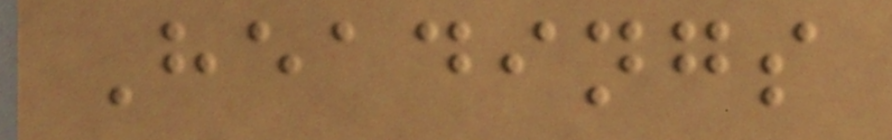Headings
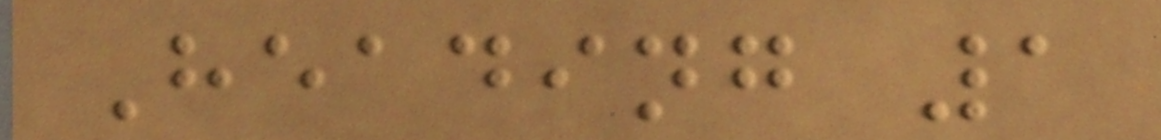Heading 1
